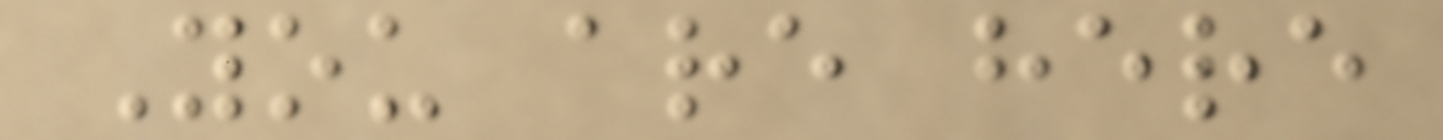You are here
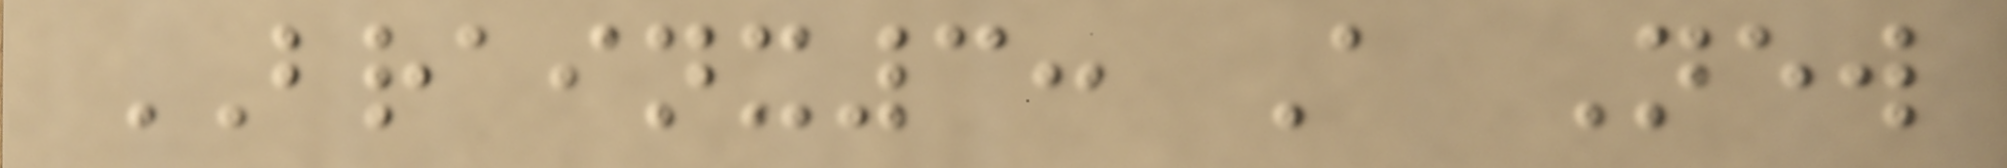BRAINX3: A New
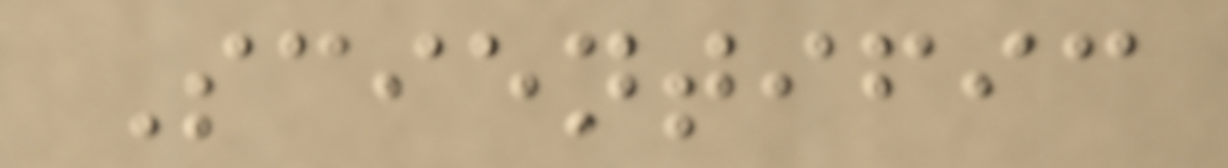Scientific
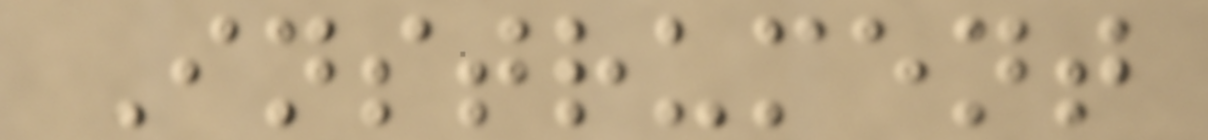Instrument
